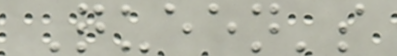Queen's
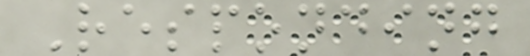Responding
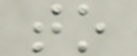to
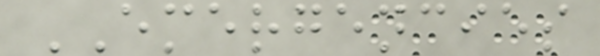EMERGENCIES
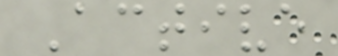Active
